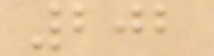202
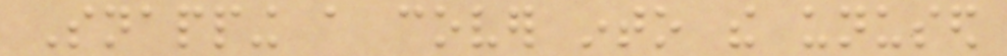Snapping a cover into the unused
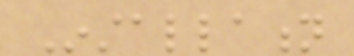Installation
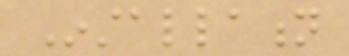Installation
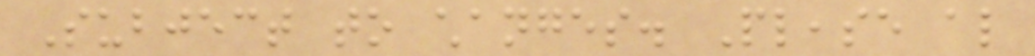Subject to changes. Please also
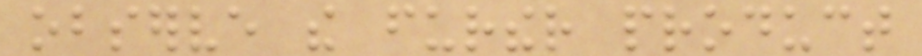observe the further product
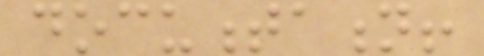documentation!
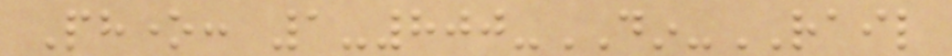Phone: 1-800-DIN-RAIL
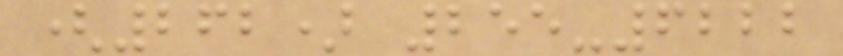(262) 255-6222
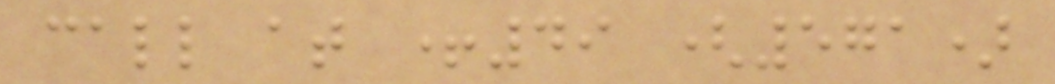call at +49 (571)
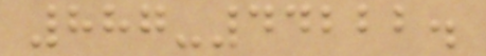887-44222.
